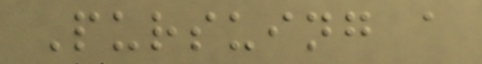Pursuing a
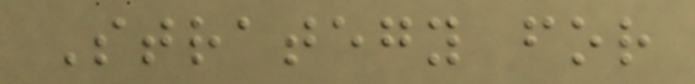Strategy for
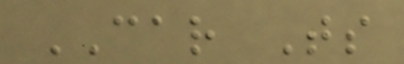CAR Ts
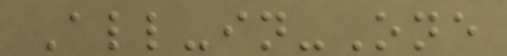All-in-One
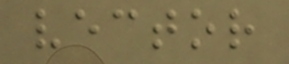vector
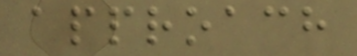approach
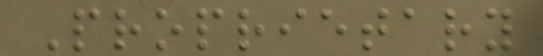Proprietary
